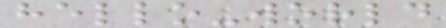hello-world
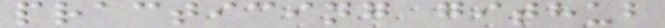practicing github
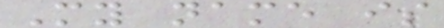My name is
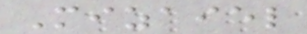Mizaiel
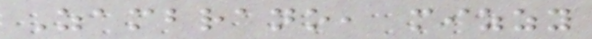Zambrano, mizzy
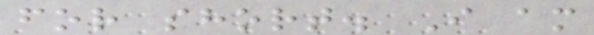for short. I am
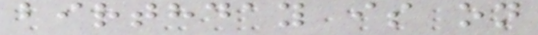birthday is on
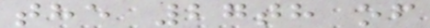the 27th of
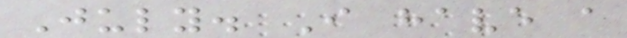July. I have a
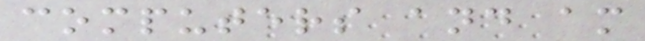computers and am
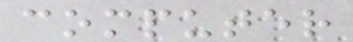computer
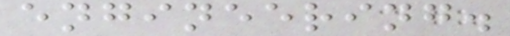engineering.
